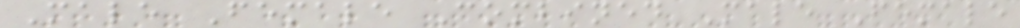Male Female Combined Male Female
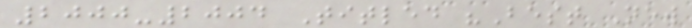2000-2004 Titled "Best New
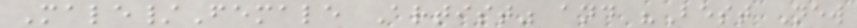Male/Female Artist" and "Best New
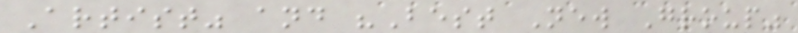Artist" and "Best New Group"
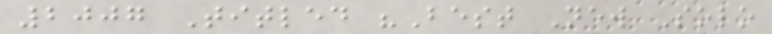2007 Titled "Best New Solo
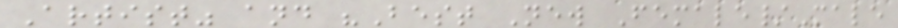Artist" and "Best New Female/Male
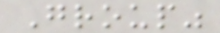Group"
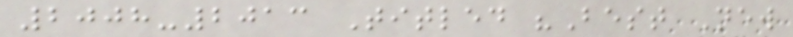2008-2013 Titled "Best New
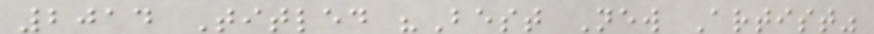2014 Titled "Best New Artist"
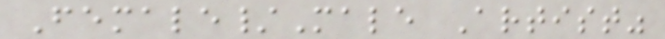Female/Male Artist"
